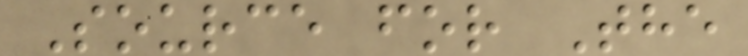Source for The
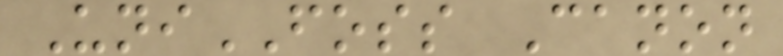UniFOSS Canon
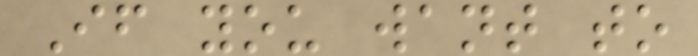If you want to
